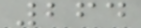264
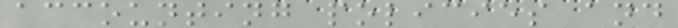accounting policies and
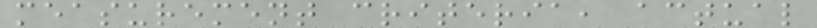measurement criteria, actual
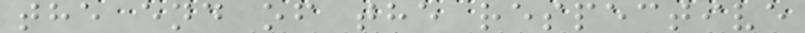the end of the respective
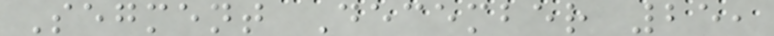Segment December 25,
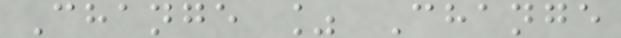Change % Change
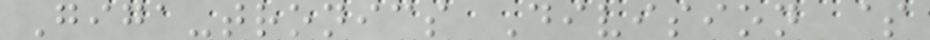Giga-tronics Division $
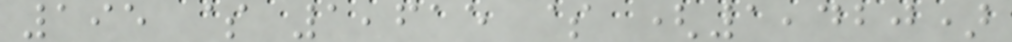195 $ 1,615 $ (1,420)
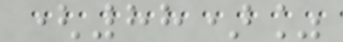(88)%
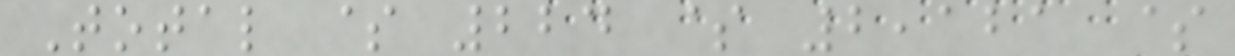Total $ 224 $ 2,121 $
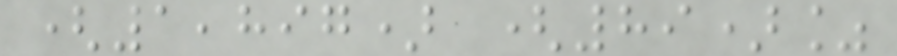(1,897) (89)%
